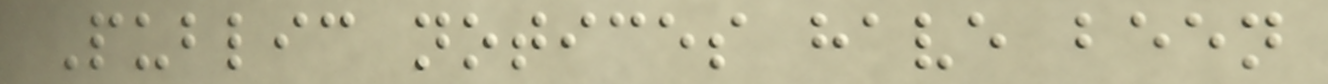Public notices have been
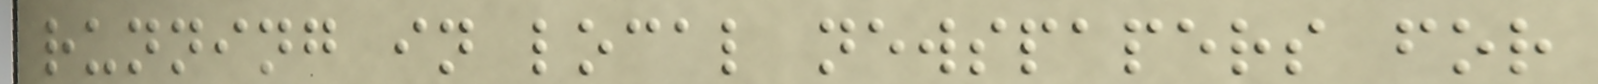running in local newspapers for
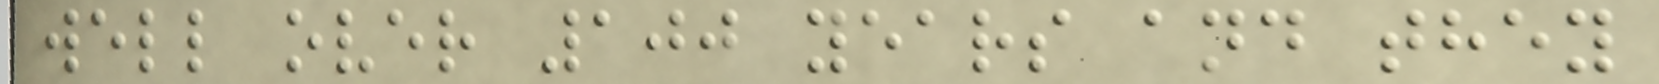well over 100 years and they
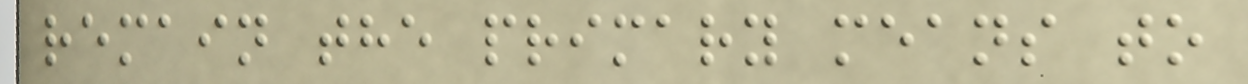remain the primary means to
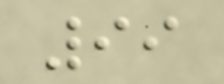99
